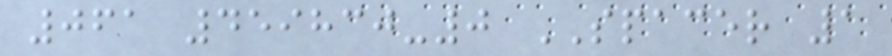061 459830-0 SPACER 1
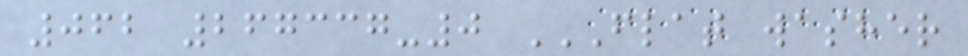062 267337-0 FLAT WASHER
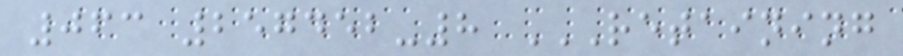063 257452-8 RETAINING
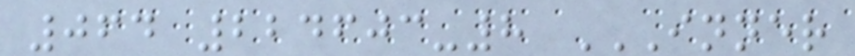064 224603-8 INNER
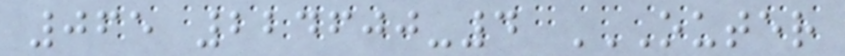065 224600-4 OUTER
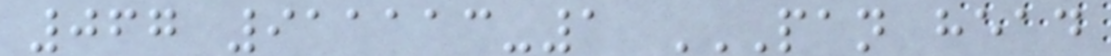067 911113-1 PAN HEAD
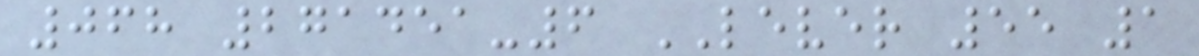068 271451-6 LEVER 55 1
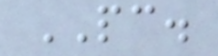PC.
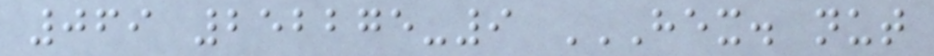069 252275-9 HEX. NUT
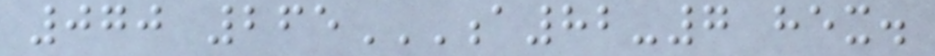070 265A82-7 HEX.
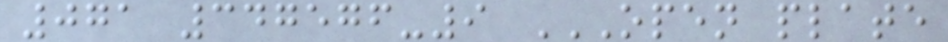071 347576-9 OPEN PLATE
